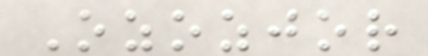Ozozjor
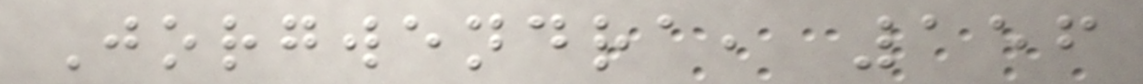Jorgwendra, 156
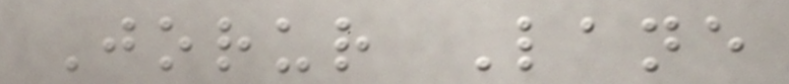Jorur Lane
